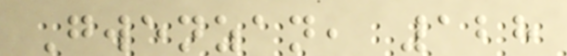Gwenzan, 128
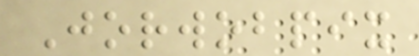Jorwobpix
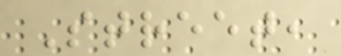Street,
